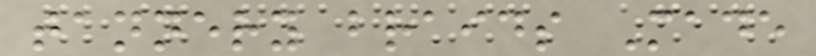tannery braids Made
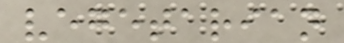vegetarian
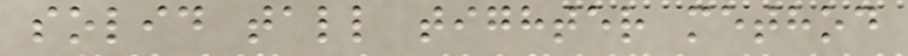solid tall tighter method
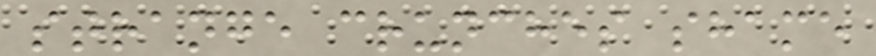strange crunches shame
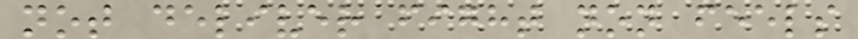not deliver fight non feels
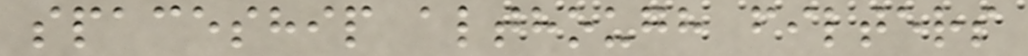spaceship although filters
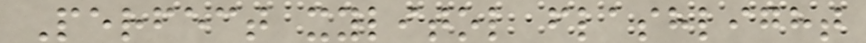Perfect xylitol flashlight
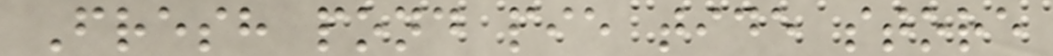Fresh pond pie tide store
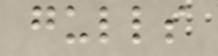gulls
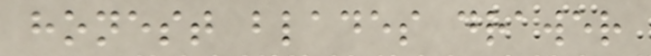honest blades drawer
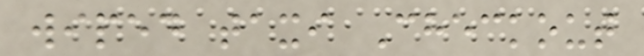wiped taxi Checkout
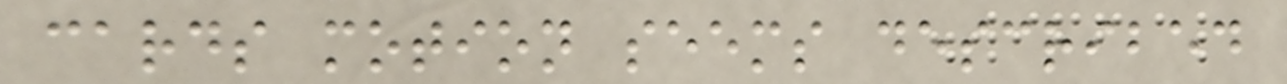cards motion seems described
